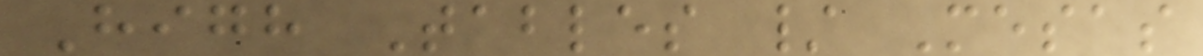High Tables / Mesas
